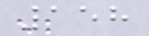158
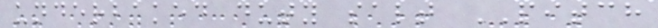underbaked duty salt PITCH
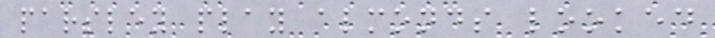parsley play almonds looked
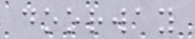doorway
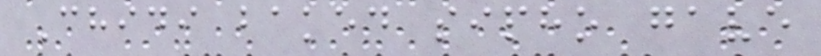Chidi baked sipho gave
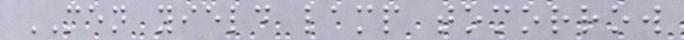MEN yield lamp tomorrow
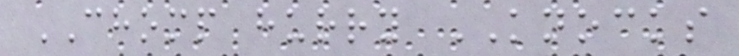CHOMP hurry KNOCKS
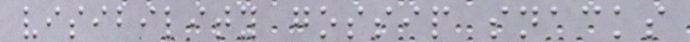visibility gossip snacks
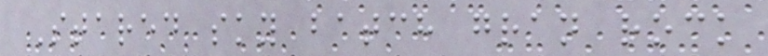Stared sky batch gran rock
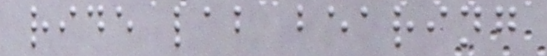ride lab bearing
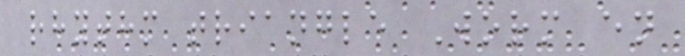rhythm triangle Worm en
